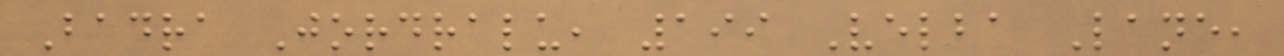Badra Jordralu, 199 Velba Lane,
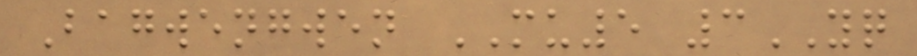Bagwengwen MU5 3YQ
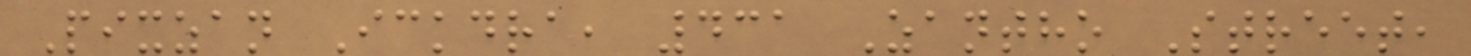Pixzan Ickdra, 431 Zantho Street,
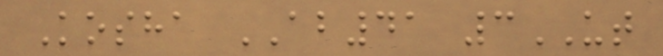Kosha AB41 3UT
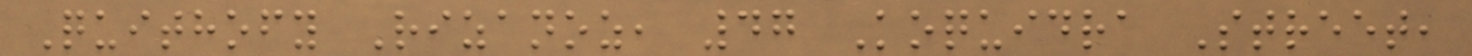Quithofy Rizanoz, 47 Koquidra Street,
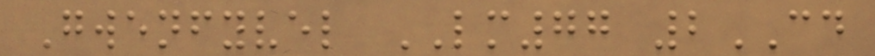Gwenfyvel LM77 2CD
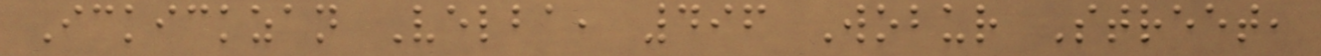Ickickzan Velba, 496 Wobur Street,
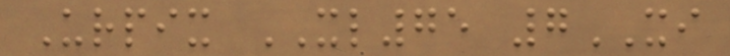Urpix XL75 7XI
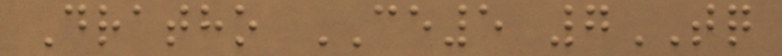Dratho CE5 7TQ
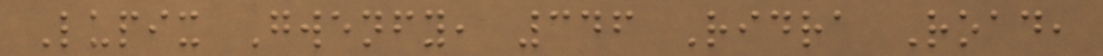Lupix Gwenfy, 346 Ridra Road,
